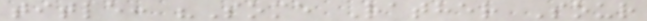title: "Some Rather Sour
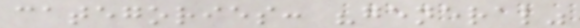categories: "general"
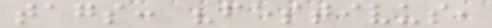tags: "festivus,
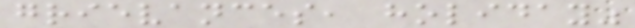grievances, holiday"
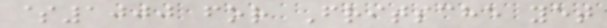$1000 for Fritsche yet
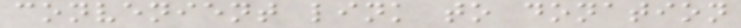convenient link to donation
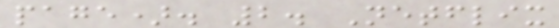page). 2. Netflix
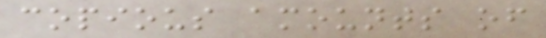copious amounts of
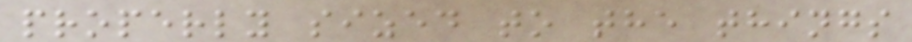properly sized to the things
